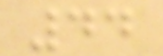44
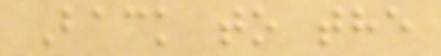Back to the
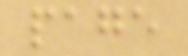page
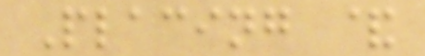Placing &
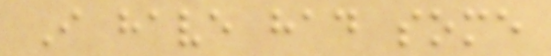I have had some
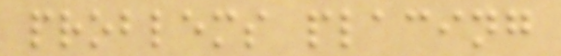problems placing
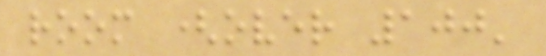room (over 100'
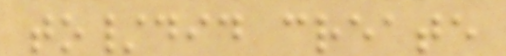to/did create
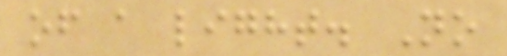of a light. No
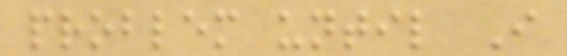problem until I
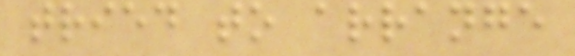tried to arrange
